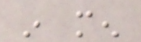in men
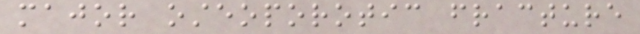major osteoporotic fracture
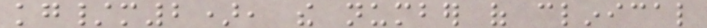kg/m2), the number of clinical
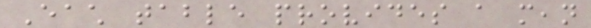Each table provides a mean
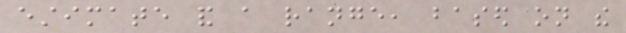estimate and a range, based on the
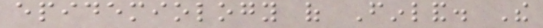epidemiology of Finland. The
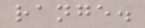range.
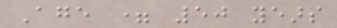Age = 50 years
